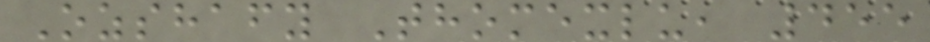Ozshafy Thomexlu, 455
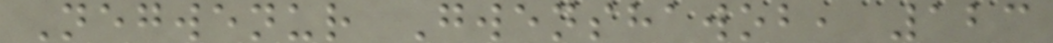Negwenur Gwenshawob, 123
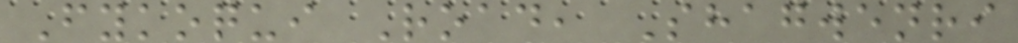Fykoqui Road, Shagwenri
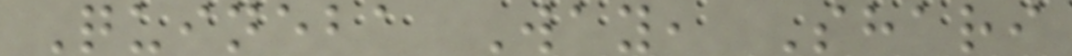Quineba Way, Shari
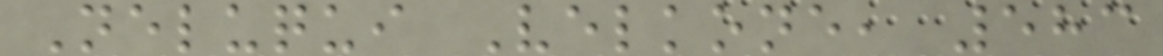Neluqui Velkone, 583
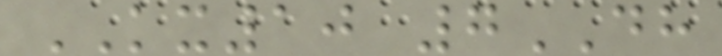KX10 7DH
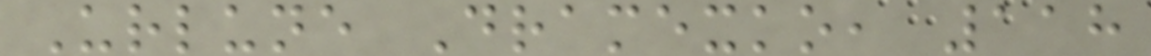Urlune Dramexko, 118
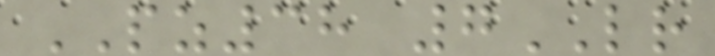PZ38 7LR
